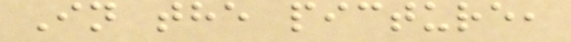In the picture,
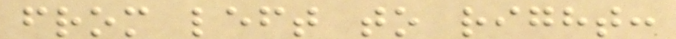from left to right:
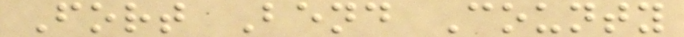Fort Bend County
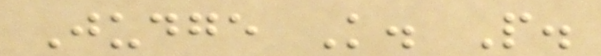Judge K. P.
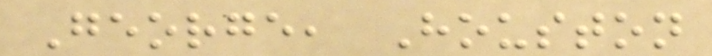George, Houston
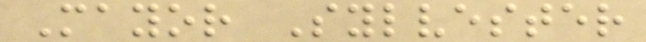Mayor Sylvester
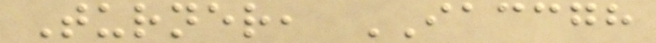Turner, IACCGH
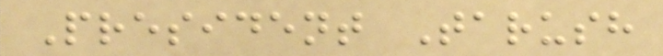President Tarush
